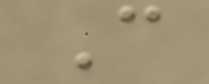C
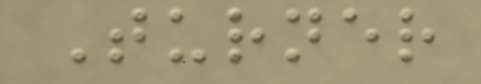Turner
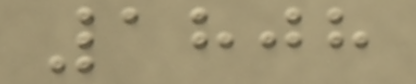1808
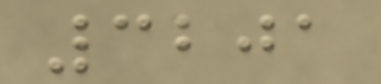3201
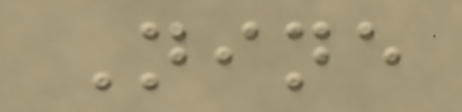Nine
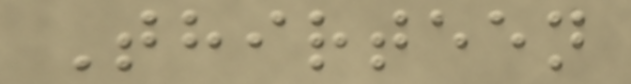Thirteen
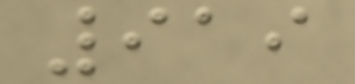919
